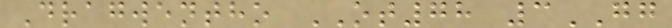Dragwentho OT78 3GG
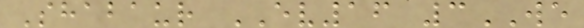Shabaur EV16 3WE
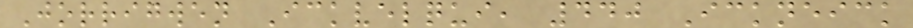Jorrigwen Ickvelqui, 440 Ickneick
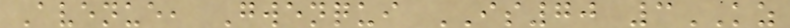Avenue, Gwenqui IS70 3KZ
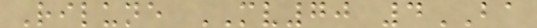Rilune MV70 4BA
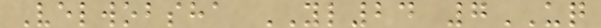Velwobsha YL24 7UQ
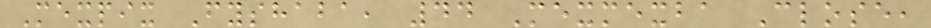Mexpix Fyshaba, 44 Mexmexba Close,
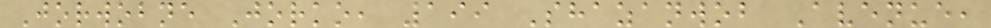Jorwobne Jorko, 199 Shazanwob Avenue,
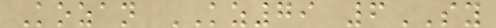Kozan KZ79 6SY
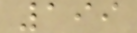199
